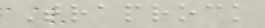Traprock
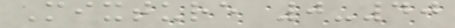Mixture 0-40
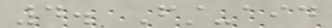4. First-aid
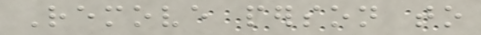Remove person to
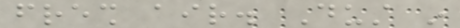fresh air. Dust in
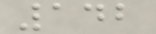142
